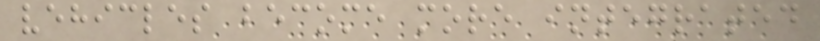vehicles become more integrated
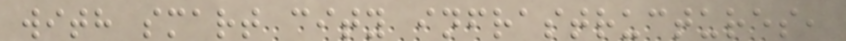with smart city infrastructures,
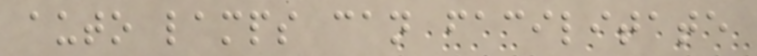auto lamps can facilitate
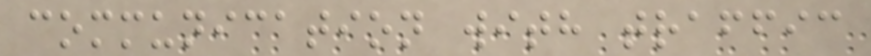communication with traffic
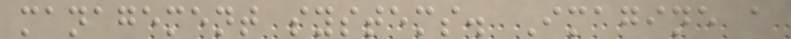management systems. Imagine a
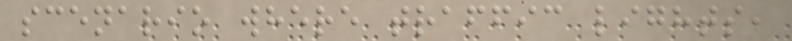scenario where traffic lights,
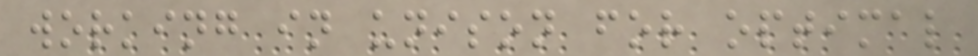working in unison for optimal
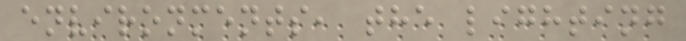environments, the lighting
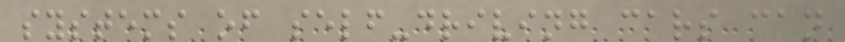systems of self-driving cars can
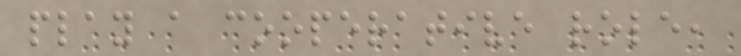play a cooperative role,
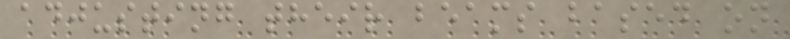adjusting their beams based on
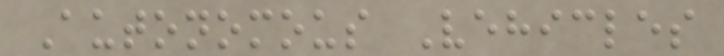Autonomous Vehicles
